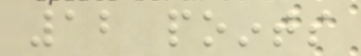12 points
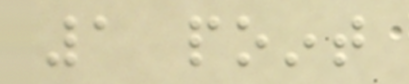1 point
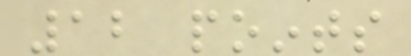12 points
